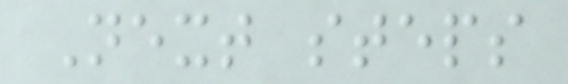Next steps
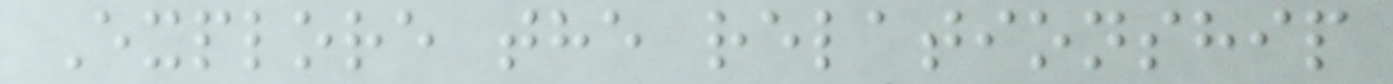Explore the relationship
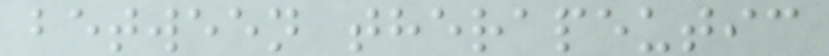between therapeutic
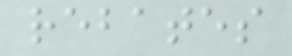rebates
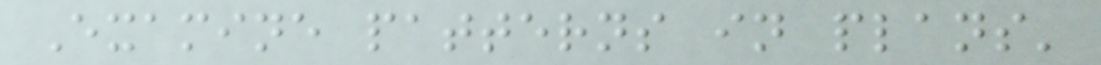Examine patterns in plans'
